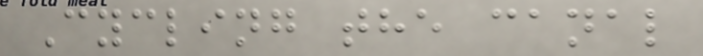Cycling the canal
